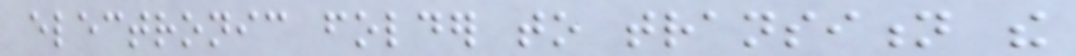electronic folder to transition the
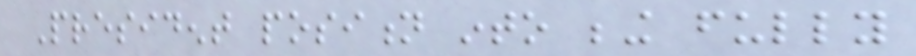President position into being fully
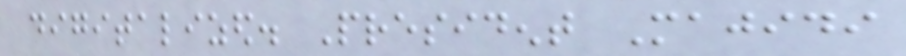digitalized. President Majidi
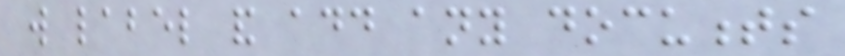will label and add any documents
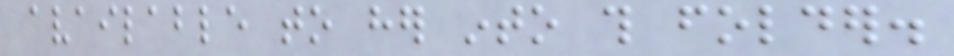available to her into this folder.
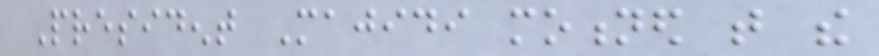President Majidi motioned that the
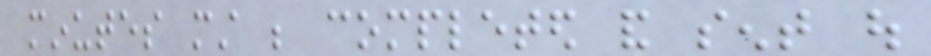minutes must be completed and sent out
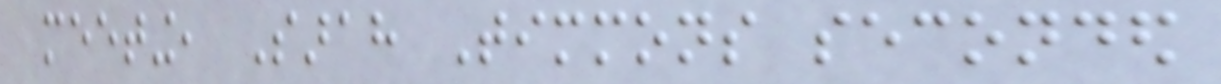meeting, Sarah Timmons seconded
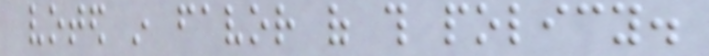voted in favor of this policy.
